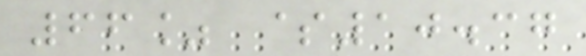66% $10.37
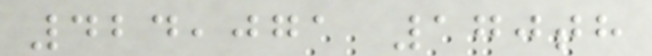424,071 170th
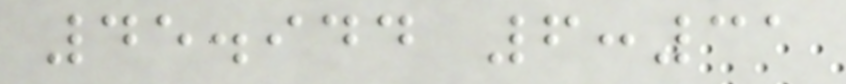45.944 6:31
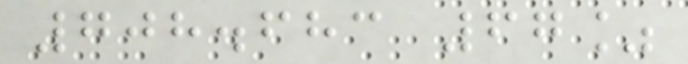708.683 67%
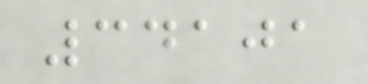34101
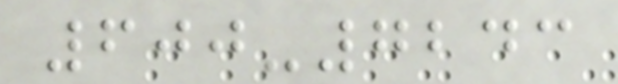600-7243
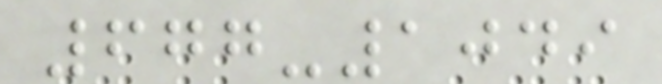677-1049
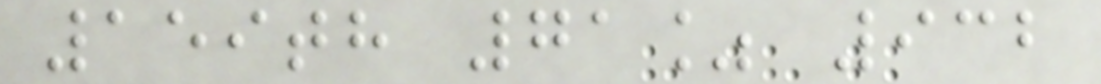159th 71% 932
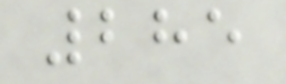285
